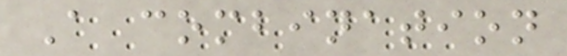A combination
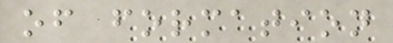of formation
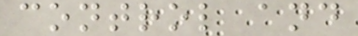control and
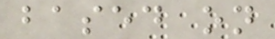based on
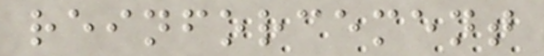reinforcement
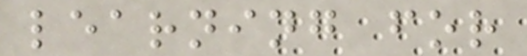learning for
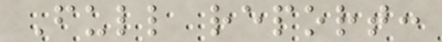Full report:
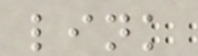link
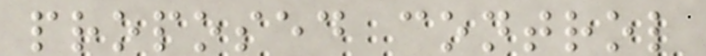proposed control
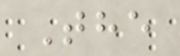The
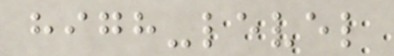high-level
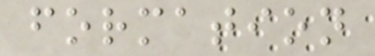formation
